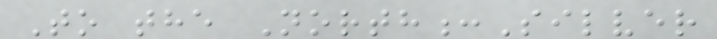To the North:Silver
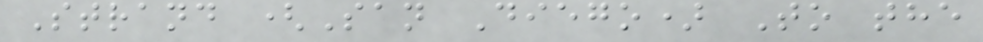Strand (San Diego) To the
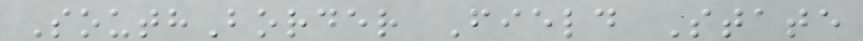SouthBorder Field State
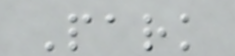Park
